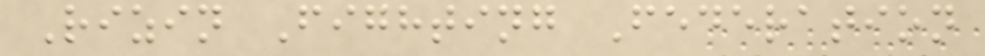Rizin Fighting Federation
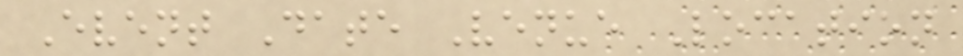Event Date Venue Location
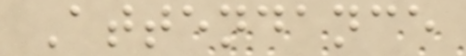Attendance
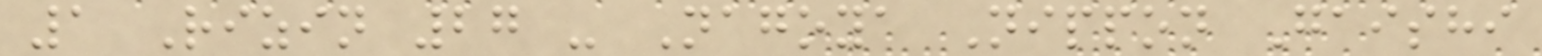1 Rizin 27 - Nagoya Nippon Gaishi
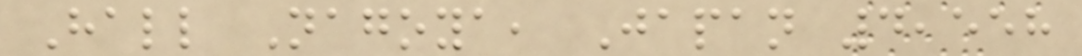Hall Nagoya, Japan 4,558
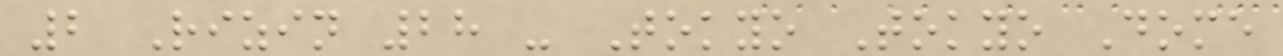2 Rizin 28 - Tokyo Tokyo Dome
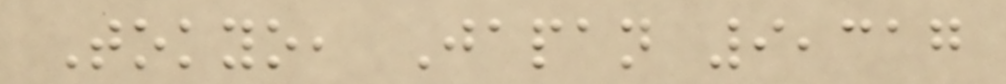Tokyo, Japan 9,317
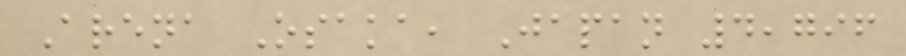Arena Osaka, Japan 4,796
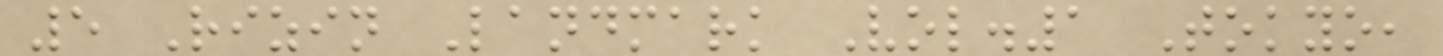5 Rizin Landmark Vol.1 Tokyo,
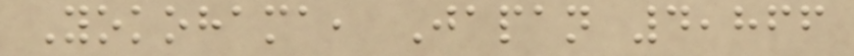Yokohama, Japan 4,866
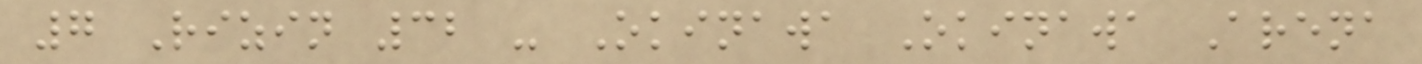7 Rizin 32 - Okinawa Okinawa Arena
